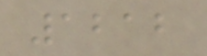1212
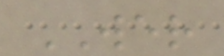WER
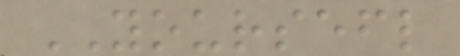YOURSEFL
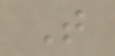T
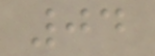04
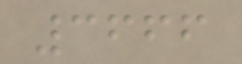3666
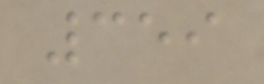359
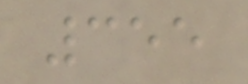355
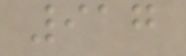917
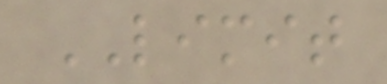LIMIT
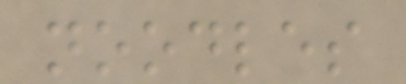noodles
